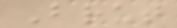Brut
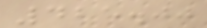425.00
